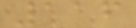116
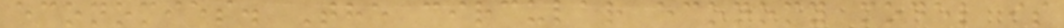economies. The circular economy model is
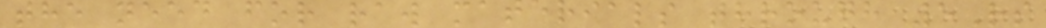the need for raw materials through 5Rs
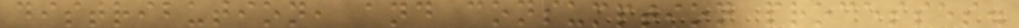distribution, and consumption processes.
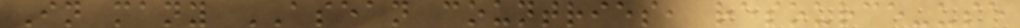In many ASEAN countries, resource-use
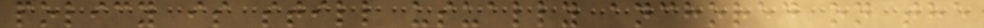policy is still usually anchored on the
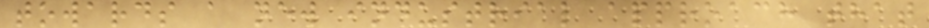towards a new industrial approach that
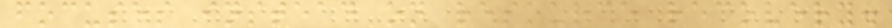focuses instead on resource recovery.
